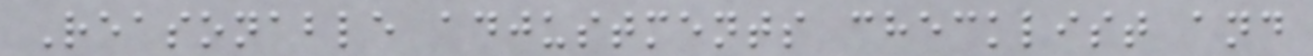Reasonable adjustments checklist and
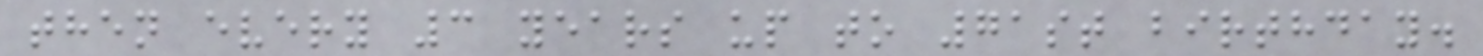then every 3 years up to 71st birthday.
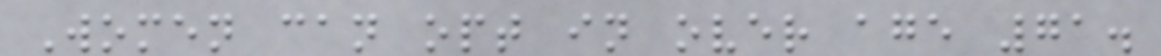Women can opt in over age 71.
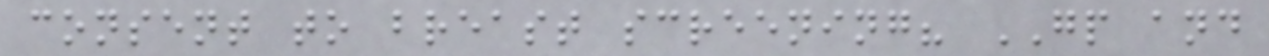consent to breast screening? GP and
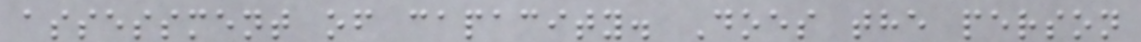assessment of capacity. Does the person
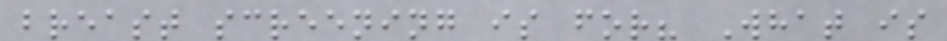breast screening is for? What is
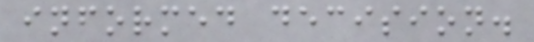informed decision.
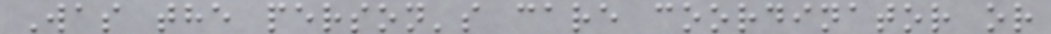Was the person's care coordinator or
